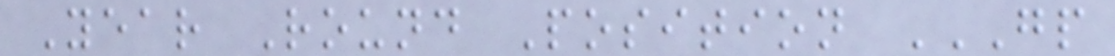Year Round Position GP
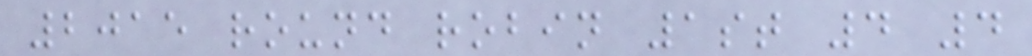2015 round robin 1st 4 4
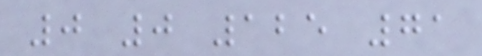0 0 125 71
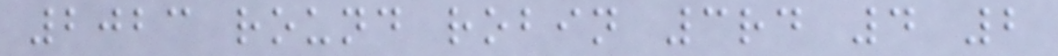2023 round robin 3rd 4 2
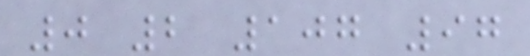0 2 107 97
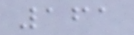161
